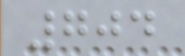704
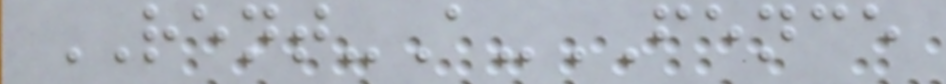RENT-A-FENCE
